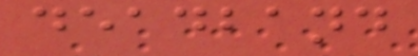deadband
